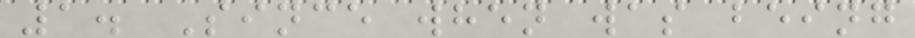1. Since when was being
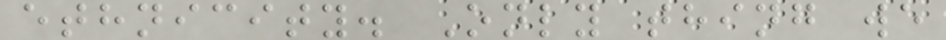ethnicity. Only thing we
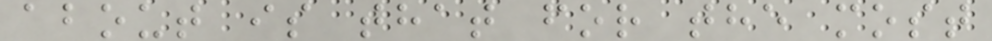about is that for the most
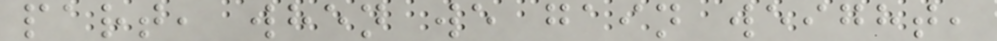part, when we gain weight,
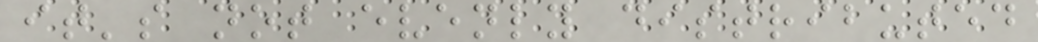it's not evenly distributed
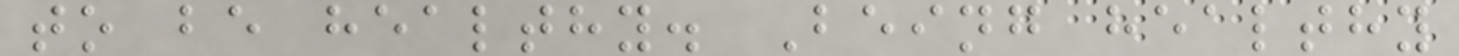to be healthy. Being healthy
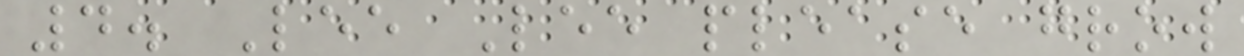4. Lee Lee please grow
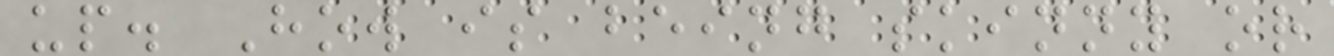up. How is being skinny or
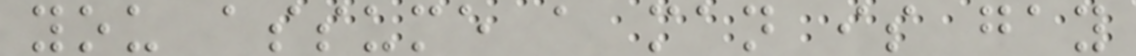you assume a man is gay
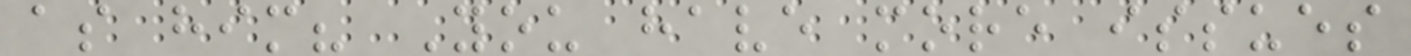as him? You have more issues
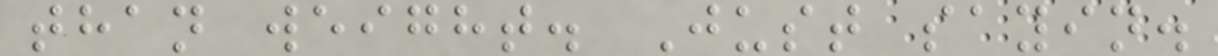than weight. Just sayin.
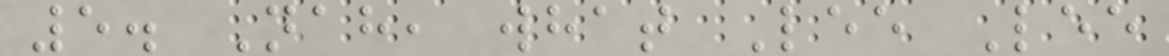5. Nah, what Lee Lee
